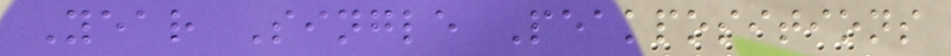Year Single Peakpositions
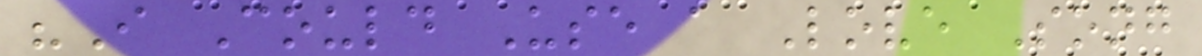"I Could Use a Love Song
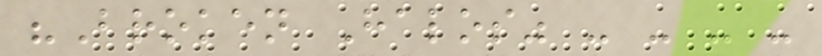"Broken Halos" - - - -
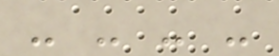- - - -
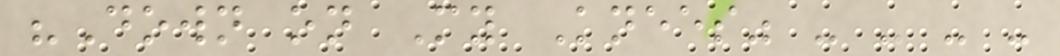"Down on My Knees" - - - -
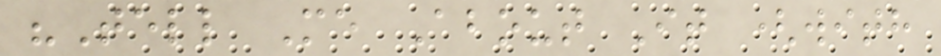"Tell Me About It (with
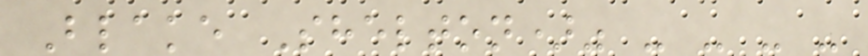Blake Shelton)" - - - -
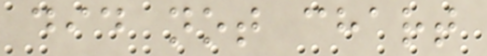did not chart
